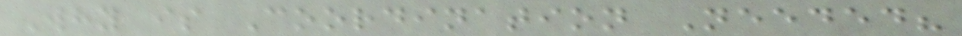Why is Coordination Needed?
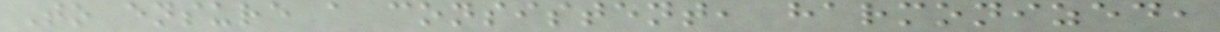To ensure a consistent, harmonized,
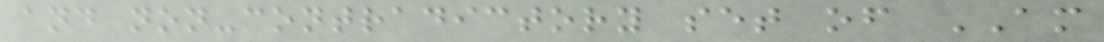and non-contradictory set of AM
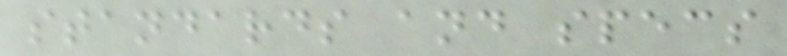standards and specs
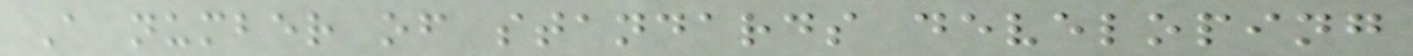A number of standards developing
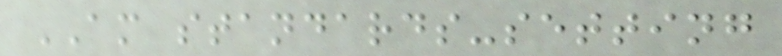AM standards-setting
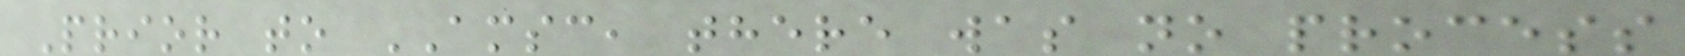Prior to AMSC, there was no process
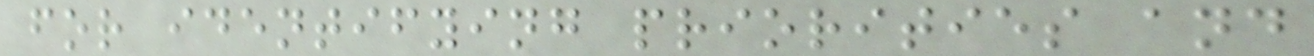for identifying priorities and
